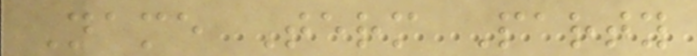Name Term Party
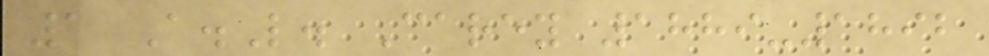1 A.L. Carey 1889-1892
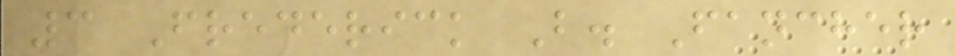3 Frederick B. Fancher
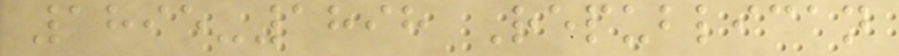1895-1898 Republican
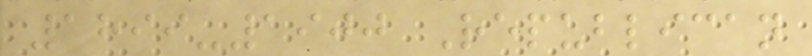1899-1900 Republican
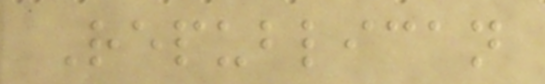Republican
